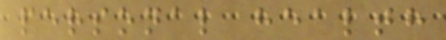personal health
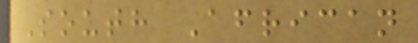South African
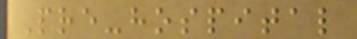Pre-hospital
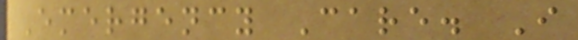Emergency Care. I
